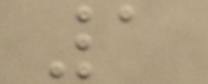1
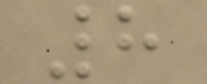8
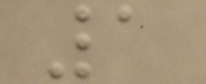1
